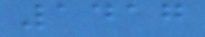1417
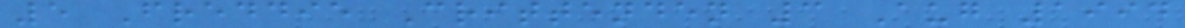5 Freddie Crittenden 3 Aug 1994
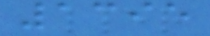1395
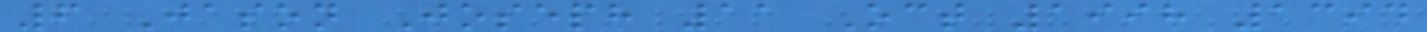6 Jason Joseph 11 Oct 1998 1394
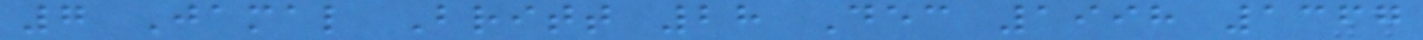7 Jamal Britt 28 Dec 1998 1367
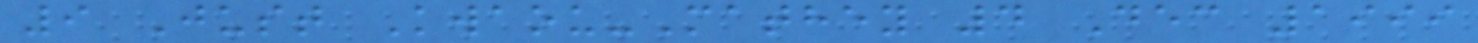9 Just Kwaou-Mathey 4 Dec 1999
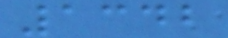1342
